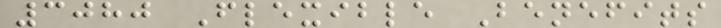3080 Flexible Benefits
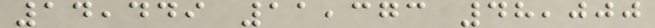14,449 11,373 48,000
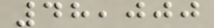48,000
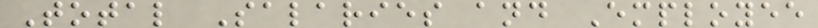Total Salaries and Employee
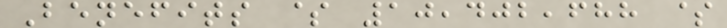Benefits $ 10,402,688 $
